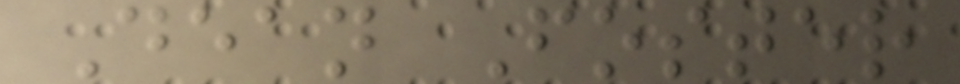Dean Foster
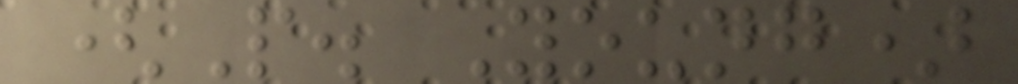(P. Young)
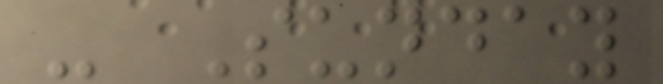- Sunday
